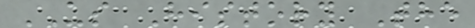US History The
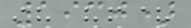1930)
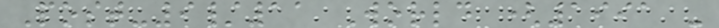Post-9/11 World (1991 -
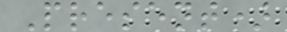Present)
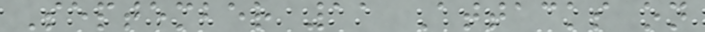September 11 Attacks on
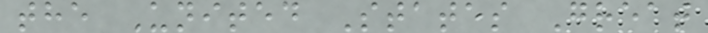the United States Great
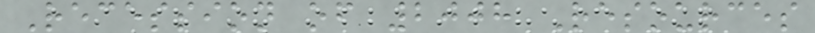Recession of 2008 Resources
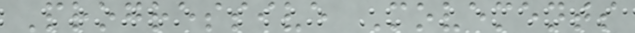Progressive Movements
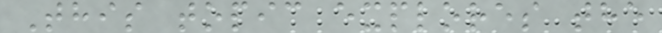This topic explores the
